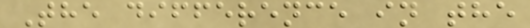The difference in the
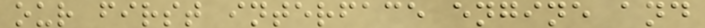our first interface engine and
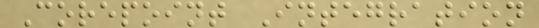Corepoint Integration
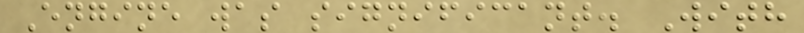Engine was significant. With
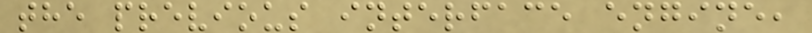the previous interface engine,
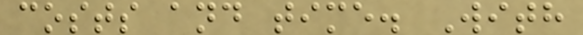costs and time. With
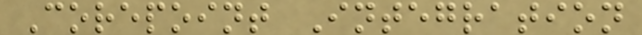Corepoint Integration
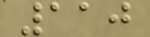110
